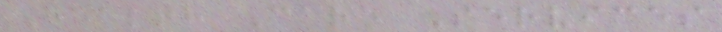Health Care Services
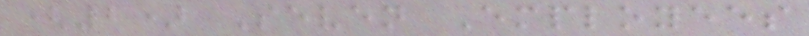(2) Seven Employees
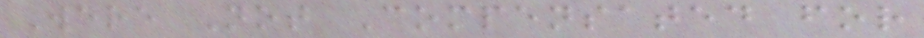Were Not Compensated for
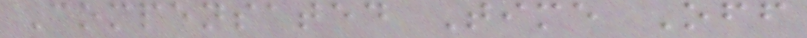Compensated Time Off
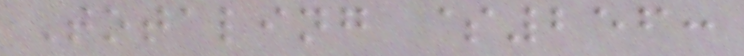Totaling $256:
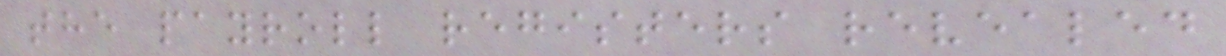the payroll registers revealed
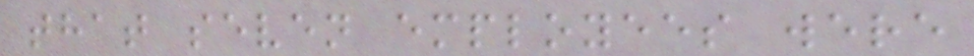that seven employees were
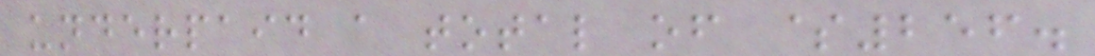underpaid a total of $256.
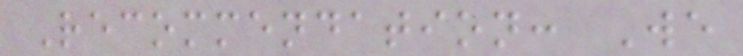Recommendation: We
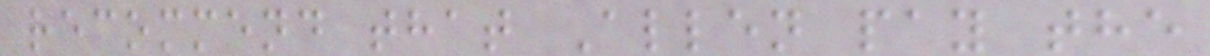recommend that Allen pay the
